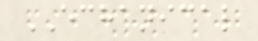ECHANICAL
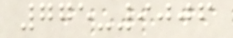775-9006
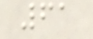61
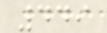449
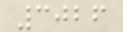3026
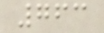763
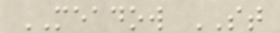MEADOW ST
